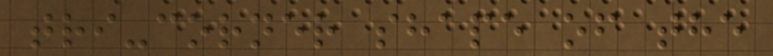tri-corner shape of the
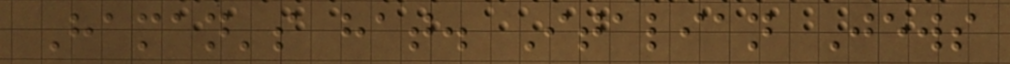Haman's hat. Italian Jews
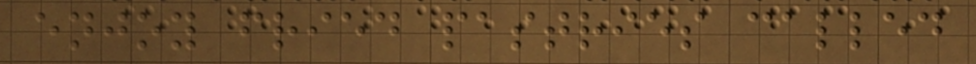enjoy fried pastries called
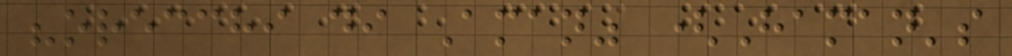"orecchi di Aman" (Haman's
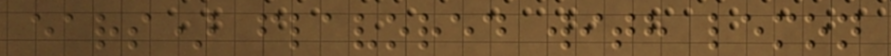ears) flavored with lemon
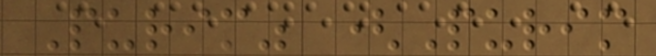Purim" (Purim
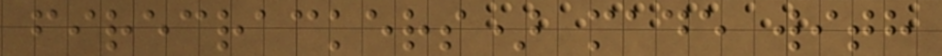firecrackers) made with
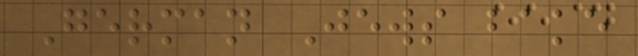German Jews bake
